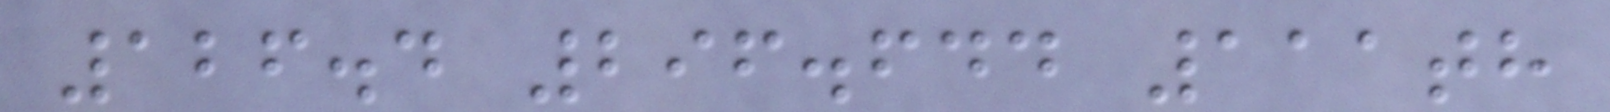126.4 296.644 111th
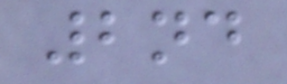2nd
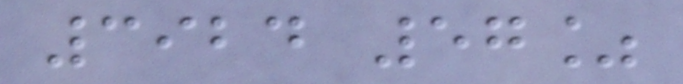3924 57%
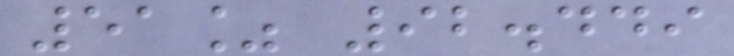51% 92.449
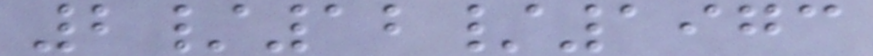2/12/1973
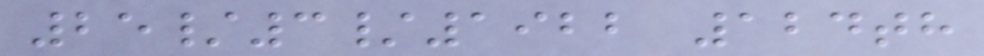25/3/1922 124th
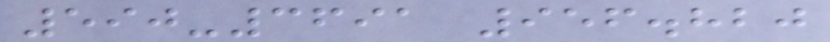590-3691 956.820
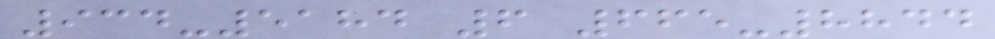934-5184 6 665-8844
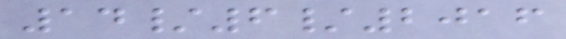14/6/2016
